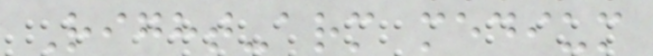Right-arm medium
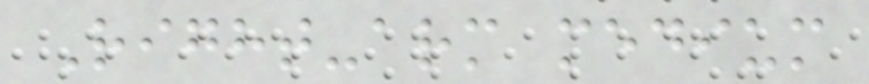Right-arm medium
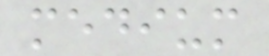medium
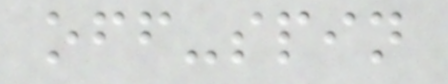off-spin
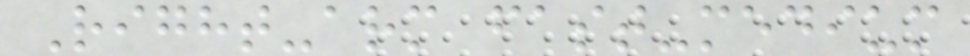Right-arm fast-medium
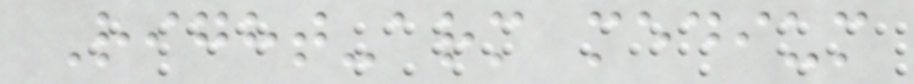Right-arm medium
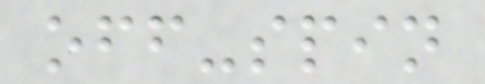off-spin
